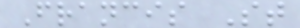Francis St
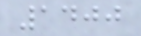1400
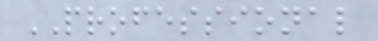PROFESSIONAL
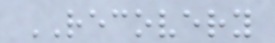RECOVERY
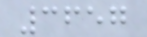3657
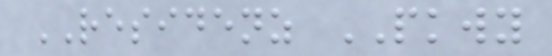RESIDENZ PKWY
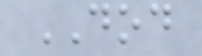DOD
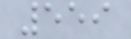559
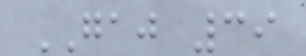GAJ 39
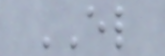EL
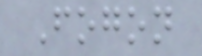Fogon
